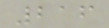216
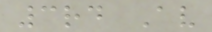3rd Av
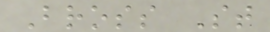Bross St
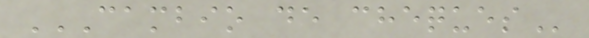CAMBIO DE CHEQUES
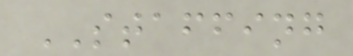STAFFING
